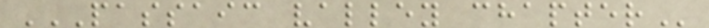PASSAIC VALLEY CHAPTER
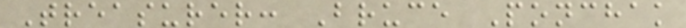Treasurer: Bruce Ponchak
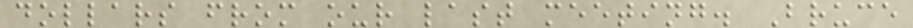dollars from our last meeting. Bruce
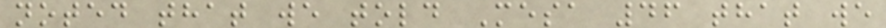noted that we told Mesa 46 that we
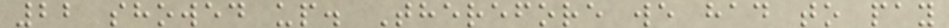22 showed up. Therefore we had to pay
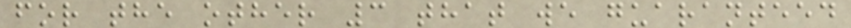for the other 3 that we guaranteed
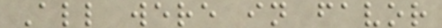All were in favor
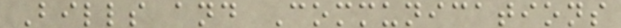Bills and Communications
